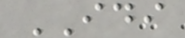IDI
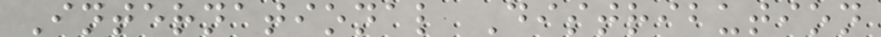International Distribution
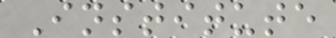Institute
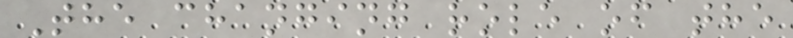The changing role of the
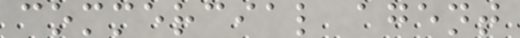commercial agent
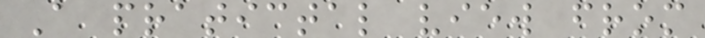A pratictal view from
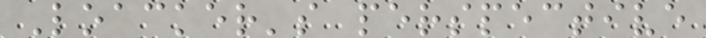Loacker's perspective
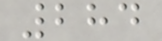284
